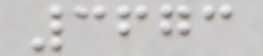3673
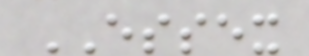ESSEX
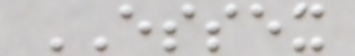ESSEX
